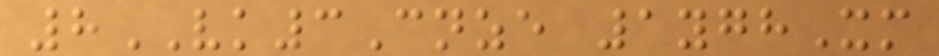8VK3Cnze 1yghXm
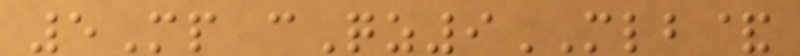5Mp cQz9MLB&
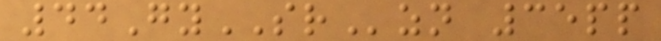44GySRzn 35pp
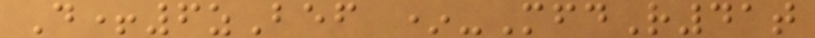D+6zBef *-MfdR41t
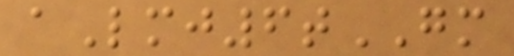aLmj6tGM
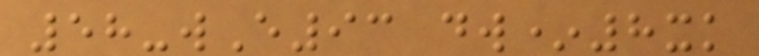58-wE93 dw*8xk
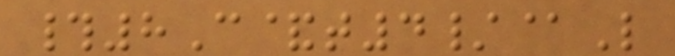#8C&t4/@L
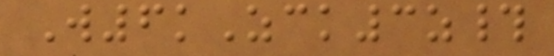W6kZck3z#
